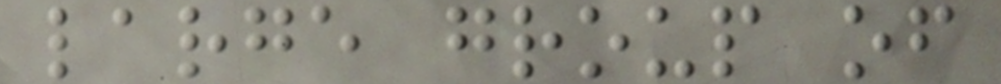large group of
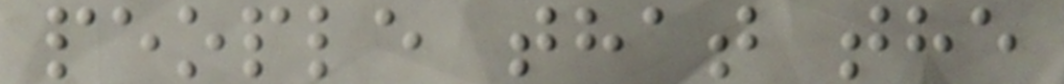people that the
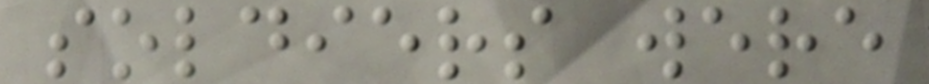soldiers were
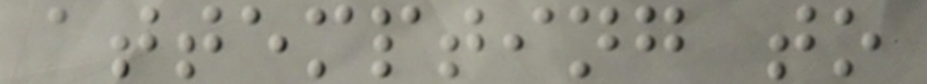attempting to
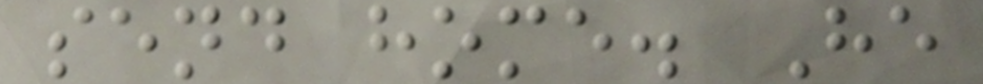send home. He
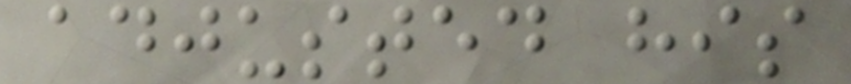adjusted his
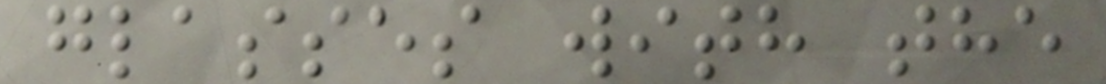glasses with the
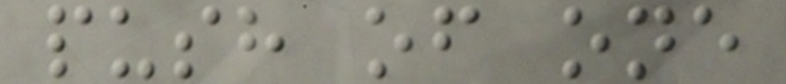push of one
